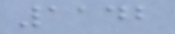1142
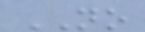NO
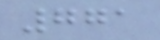771
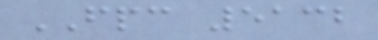FPC 5132
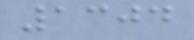1304
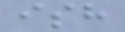ish
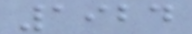1924
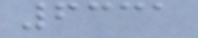6331
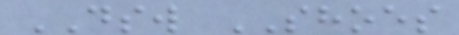DSW SHOES
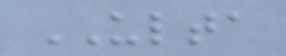ULTA
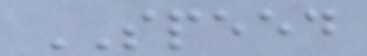SPEED
